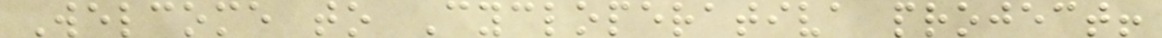Welcome to Cycloperativa project!
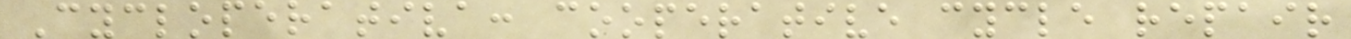Cycloperativa: cooperative cycle repair
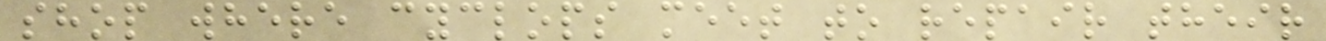shop where cyclops meet to repair their
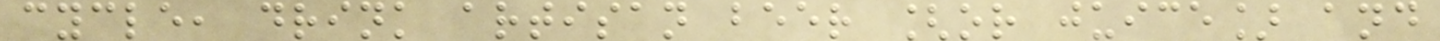cycle, drink artisan beer [or juice] and
